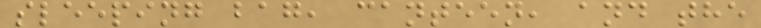sleeping bag, canteen, and the
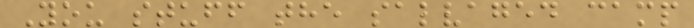You stuff the salvaged camp
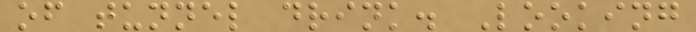of tunnel drink. Looking
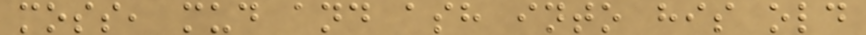moss, mud and ash into his old
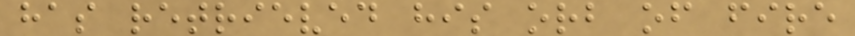has retrieved his orb of fire
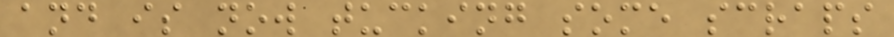and is now tucking some scraps
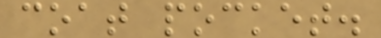coat pocket.
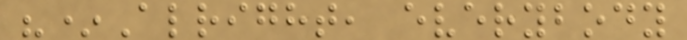"*Alright, everybody
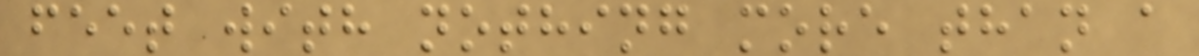feet with nothing more than a
